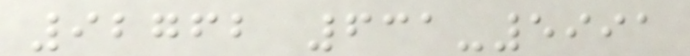92762 631-5991
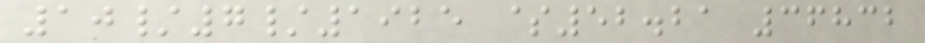10/7/1925 $52.21 36832
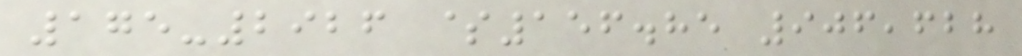175-2926 $156.85 906,628
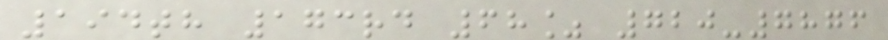194th 173rd 68% 720-7876
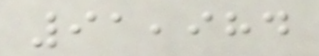91,984
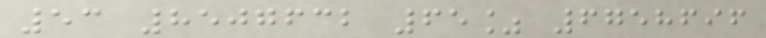53 8507632 65% 6758696
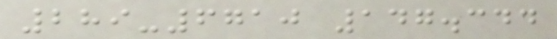289-6710 147.344
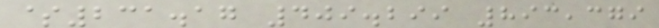$231.17 409.299 893,379
